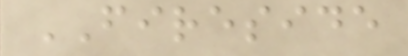FIRESIDE
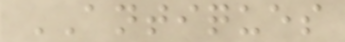ANTIQUES
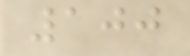100
